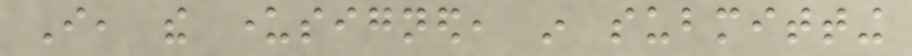I, the undersigned, in submitting
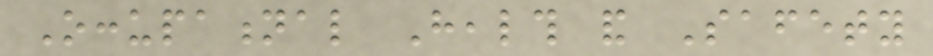Occupational Health and Safety
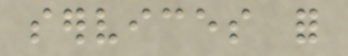services for
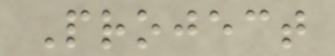Project
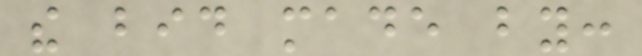the bid made by:
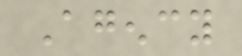Agency
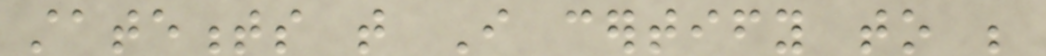statements that I certify to be
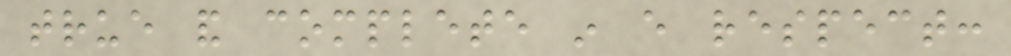true and complete in every respect:
